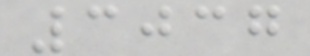3037
